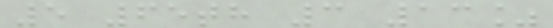5 65th 3 13%
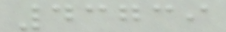43739
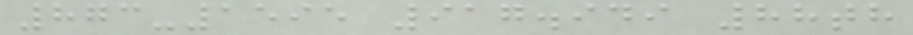873-1595 917.949 88th
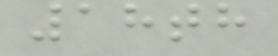18th
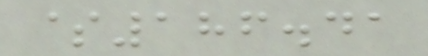$186.41
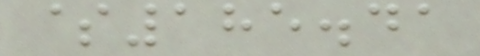$185.41
